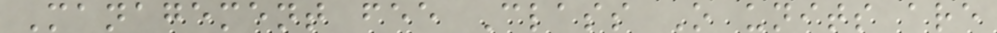Management fee Class O units are
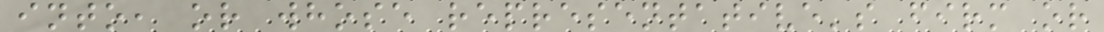into, or whose representative's firm or
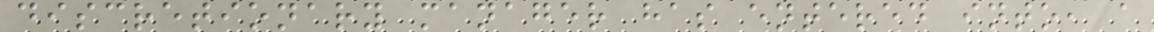discretionary manager has entered into, a
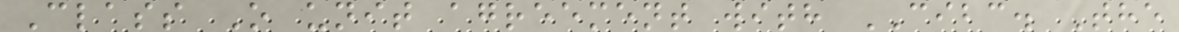Class O unit agreement with CIBC. The
